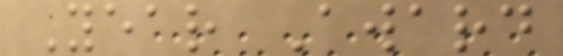Year Award
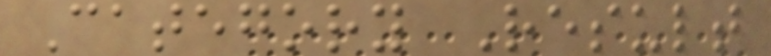Category Result
